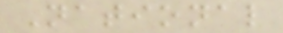National
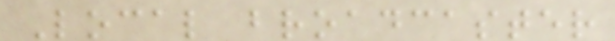Local broadcaster
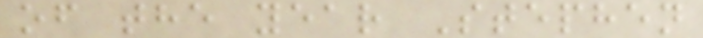of the year Stephen
